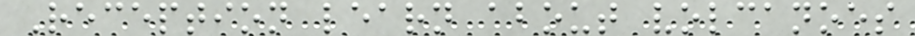Reception learn about volcanoes
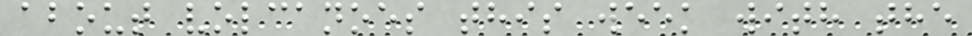about volcanoes this week with the
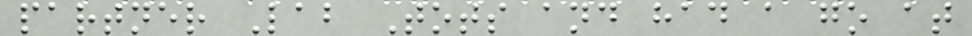partner Lab Tots and had a go at
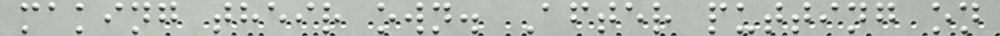making their own. After putting on
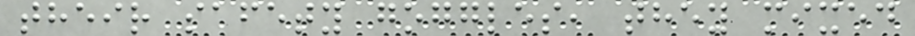their safety goggles, they mixed
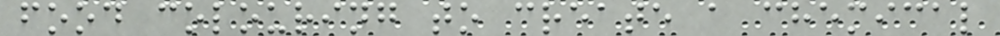food colouring to create a chemical
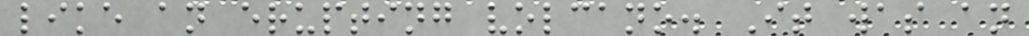like an erupting volcano. It was an
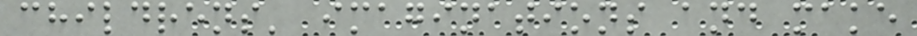childrens' imaginations and make
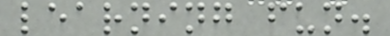learning fun.
